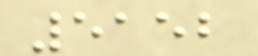5152
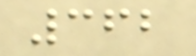362
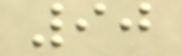90
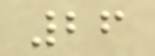26
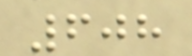608
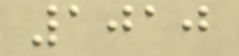1010
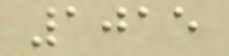1015
